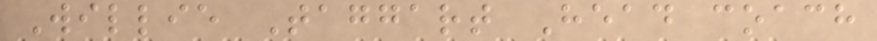Willie Taggart Head coach
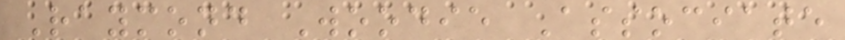Raymond Woodie Associate
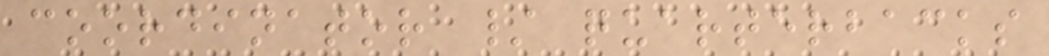coordinator / quarterbacks
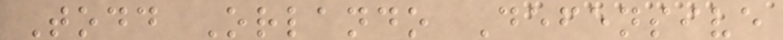Todd Orlando Defensive
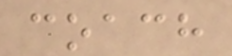coach
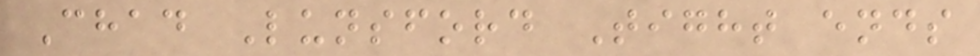Chad Lunsford Tight ends
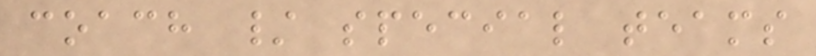coach / special teams
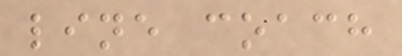line coach
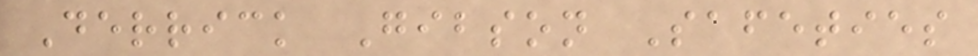Derrick Gibson Safeties
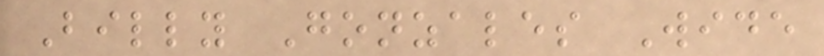Billy Gonzales Wide
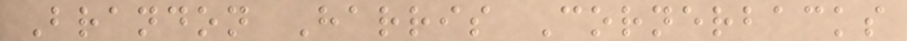Brandon Harris Cornerbacks
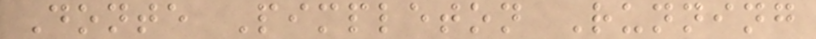Donte Pimpleton Running
